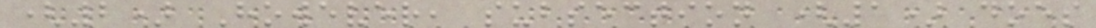(2) However, subsection (1) does
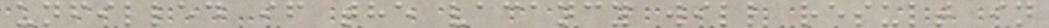unfilled if the vacancy will result in
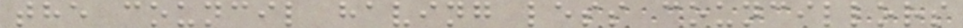the council having less councillors
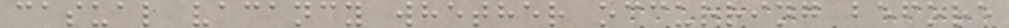casual vacancy whether occurring before
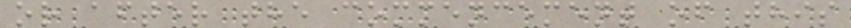or after the commencement of this
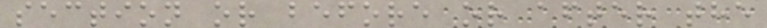section or before or after the
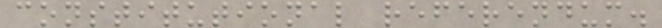constitutional referendum.
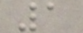1
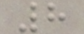8
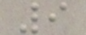9
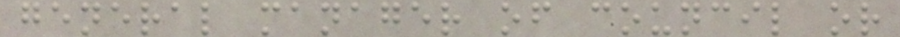general manager of council or
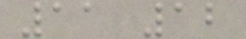11 12
